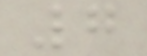7
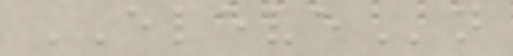ELEVEn
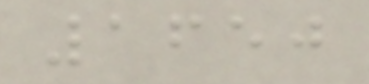1650
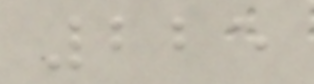225
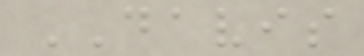DAVIS
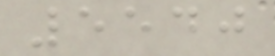5540
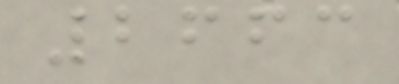2663
